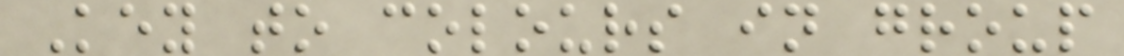Key to colours in group
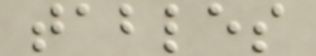tables
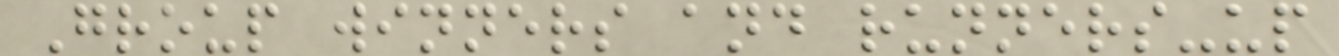Group winners and runners-up
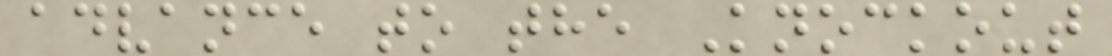advance to the Knockout
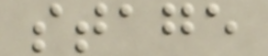stage
